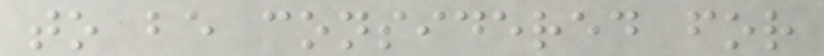to be considered for
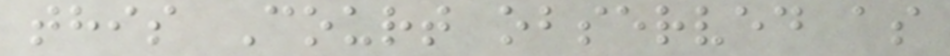this Court observed as
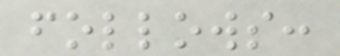follows:
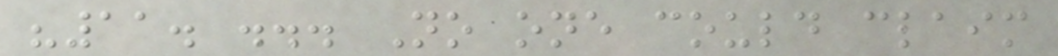"11. ... No one could claim
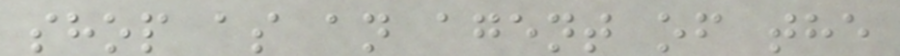shop as an agent of the
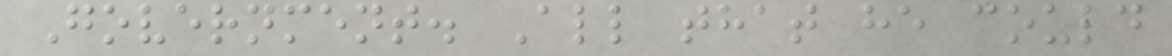Government. All that he could
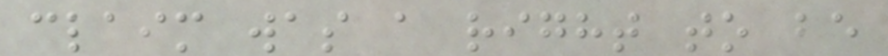claim was a right to be
